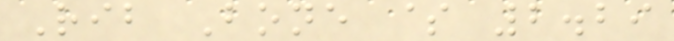Rib Bone $ 2.29
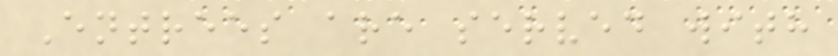Entrees are served with
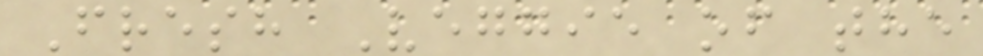Fresh Veggie of the
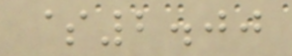$2.00
